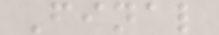Final
